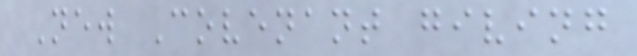New Covenant giving
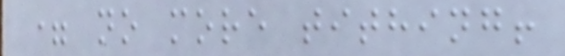= no more tithing!
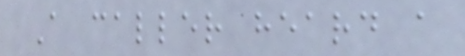A caller heard a
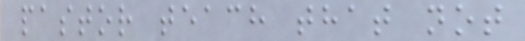pastor teach that not
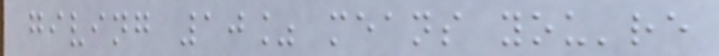giving 10% means you're
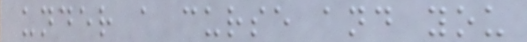under a curse and you
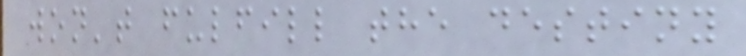won't fulfill the destiny
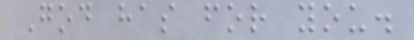God has for you.
